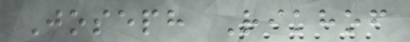Joseph Rikhof
